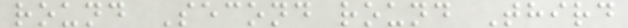round Second round Third
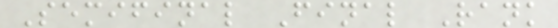Semifinal Final Rank
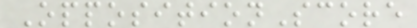OppositionScore
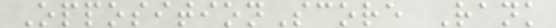OppositionScore Rank
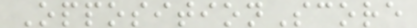OppositionScore
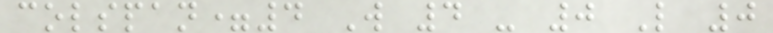colspan=4 W 4 - 0 L 0
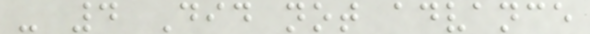- 4 Did not advance
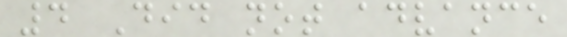4 Did not advance
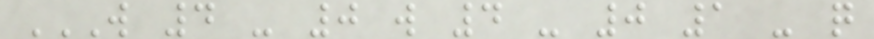W 4 - 0 W 4 - 0 1 - Q
